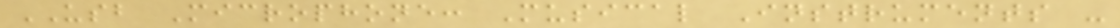USB Microphone: Musical Instruments -
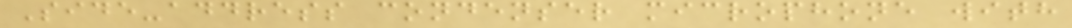Side-address condenser microphone with
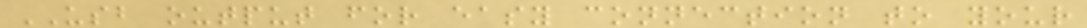USB output for easy connection to your
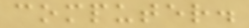computer.
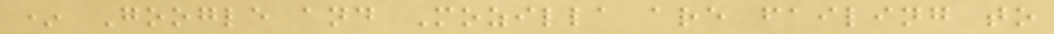* Google and Mozilla are failing to
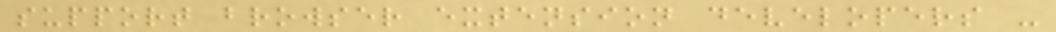support browser extension developers -
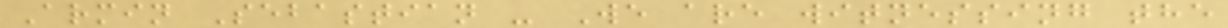Armin Sebastian - We are witnessing the
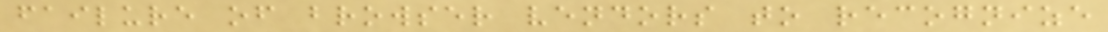failure of browser vendors to recognize
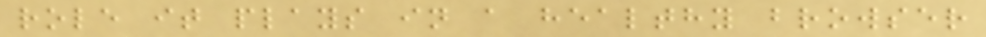role it plays in a healthy browser
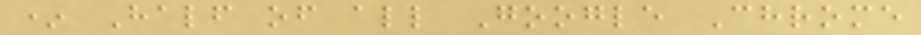* Half of all Google Chrome
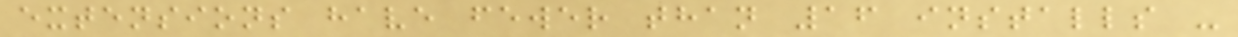extensions have fewer than 16 installs -
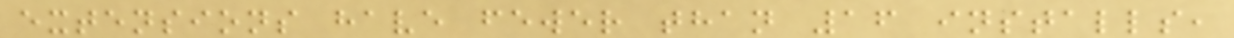extensions have fewer than 16 installs,
